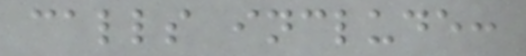calls include:
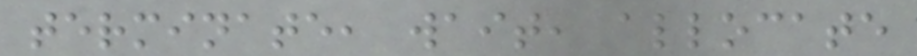terminate, wait, allocate
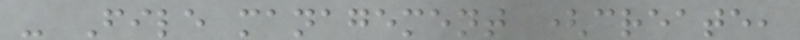- File management (create,
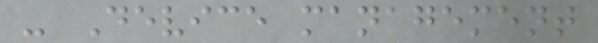- Device management
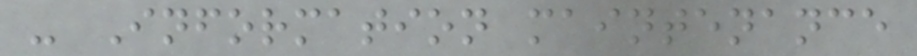- Information maintenance
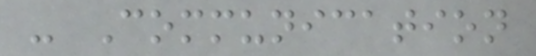- Communication
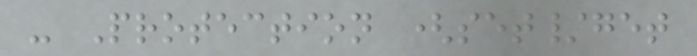- Protection (set/get
